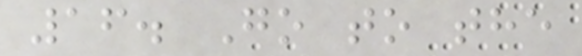16. Go to the
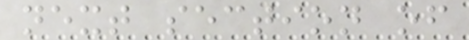next section of
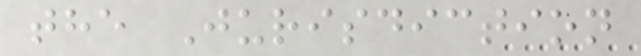the Jurisdiction
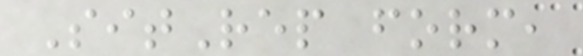SitRep form,
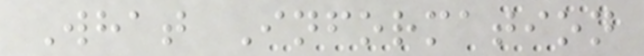What Information
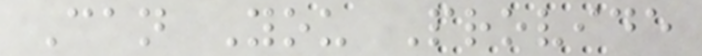Can You Provide
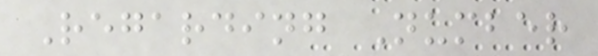Regarding Number
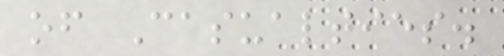of Casualties.
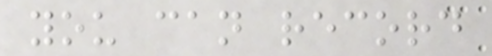you can record
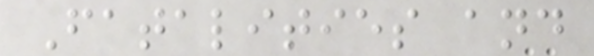Fatalities and
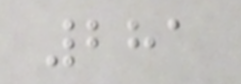281
